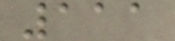111
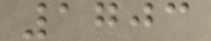1703
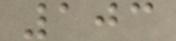103
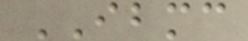IBMC
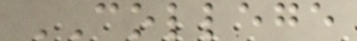COLLEGE
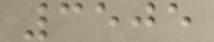3505
